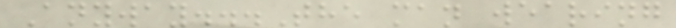Anyway...The man wearing
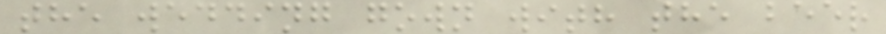the wedding gown with the beer
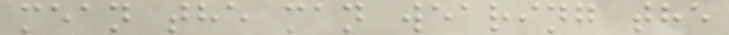mean the man wearing the
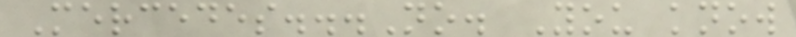Mercedes...No. You know
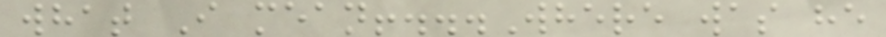what I mean!...Where was he
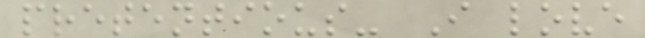pretentious- I love
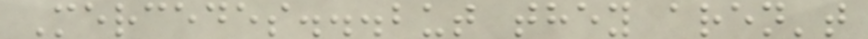Mercedes...but they aren't
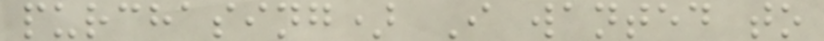purchasing) I wanted to
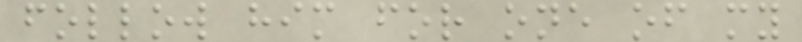follow him for one of my
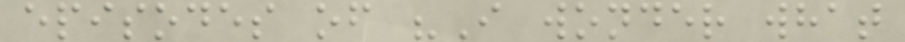episodes of "I wonder what
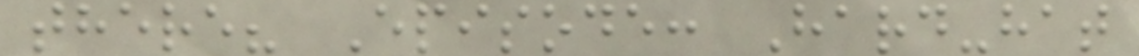there? Episode: Hard-hat
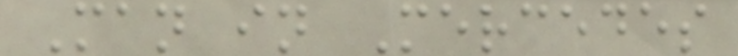Man in Mercedes
